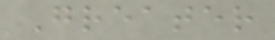Greater
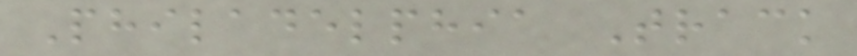Philadelphia Track
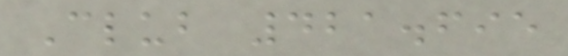Club 421.695
